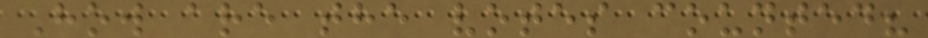How are the votes counted?
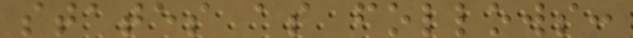states as follows:
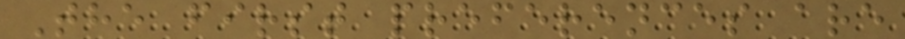The first preferences are
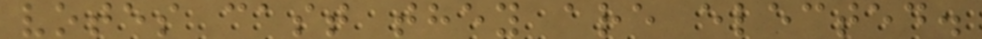votes cast they are elected.
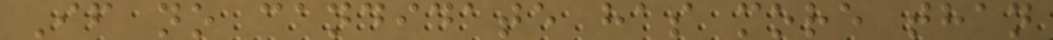If no candidate has more than
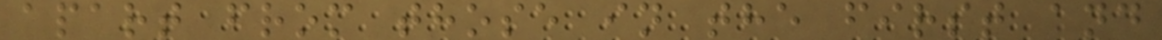apart from those in the first and
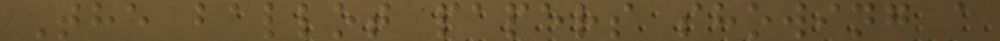The ballot papers showing a
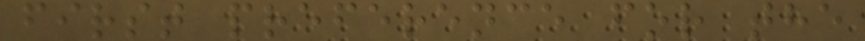first preference for the
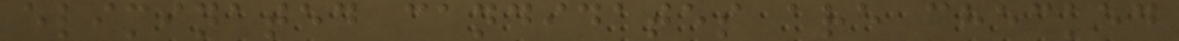eliminated candidates are checked
